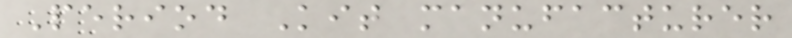Period Kit manufacturer
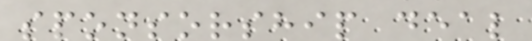sponsorship deal
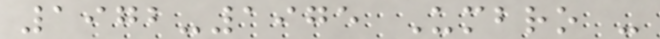1972-1975 Umbro -
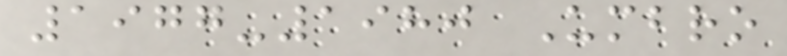1977-1980 Umbro
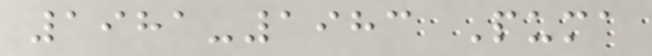1981-1983 Puma
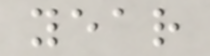year
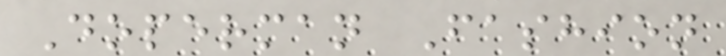Doperman Fashion
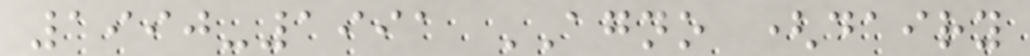1990-1991 AGNO (dairy
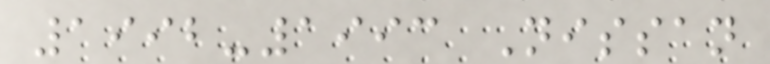1992-1993 Nissan
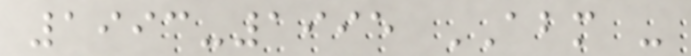1993-1995 ABM -
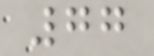77
